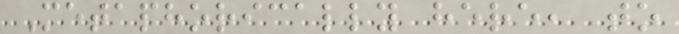Metaphorically here, to
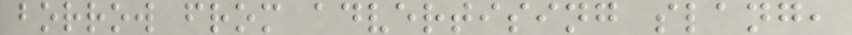borrow from advertising slang,
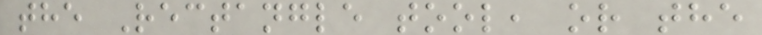the Rectangle tool, or the
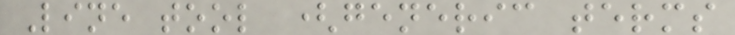Line tool (generic terms
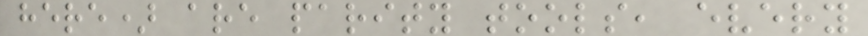here) are parity tools, every
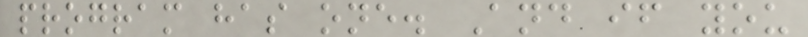program has one. And if you
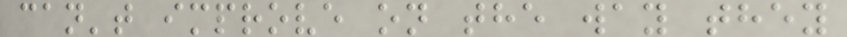can't improve on the way they
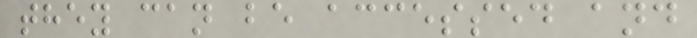they can be accessed and
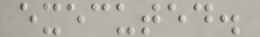executed.
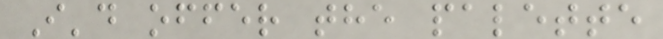I'd offer the palette
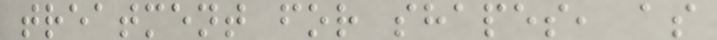treatment for shapes, as
